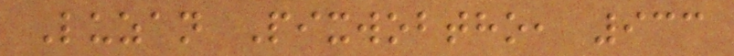Luzan Pixwobtho, 933
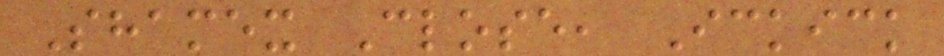Shamex Close, Ickick
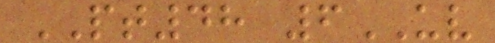PT48 6UV
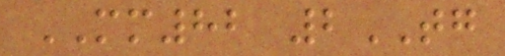MM82 2TG
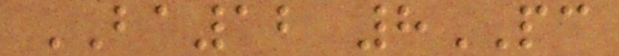BA12 8PC
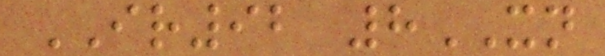IR92 8XN
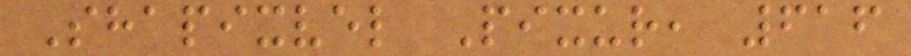Shapixvel Pixur, 616
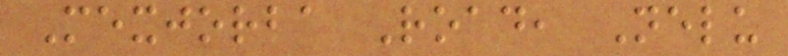Mexjorba Road, Nelu
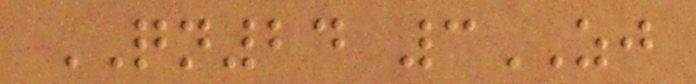QN24 3ZJ
